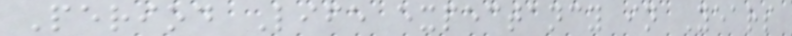Period Life expectancy in Years
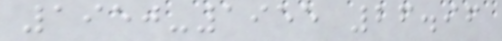1950-1955 26.96
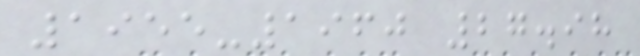1955-1960 27.98
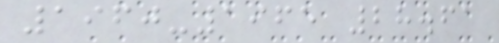1960-1965 28.61
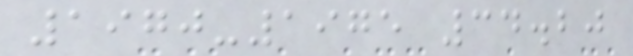1970-1975 34.20
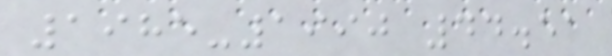1985-1990 44.51
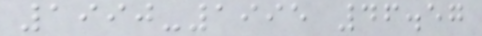1990-1995 46.57
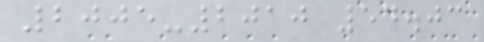2005-2010 54.03
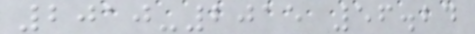2010-2015 56.24
